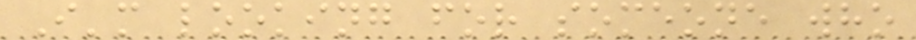I'm looking for someone who
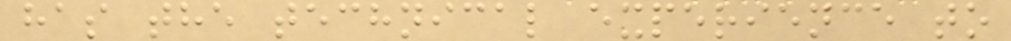has the technical experience to
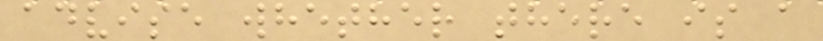advise whether there is a
